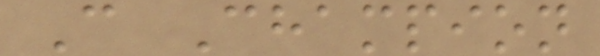C Champion
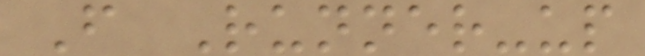F Runner-up
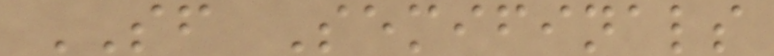SF Semifinals
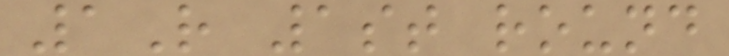1R 1st round
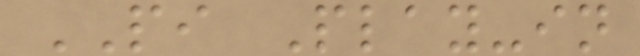PI Play-in
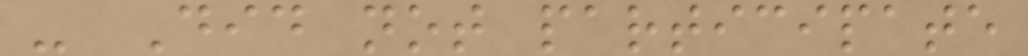- Did not participate
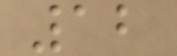12
